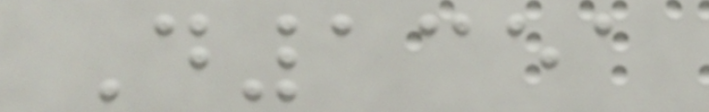D1351
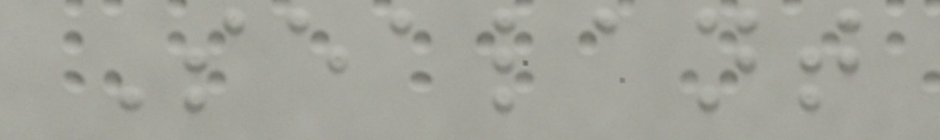Sealant
